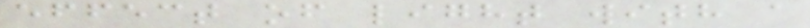effect of light with a
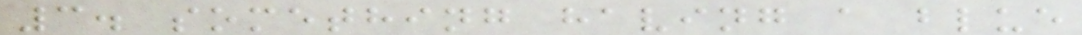3. something having a blue
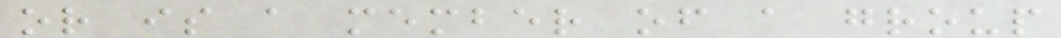or is a member of a group
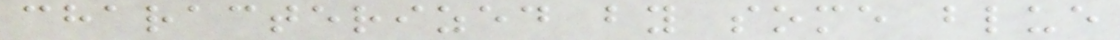characterized by some blue
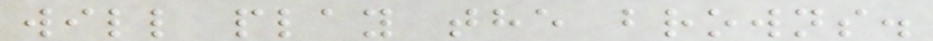will play the browns.
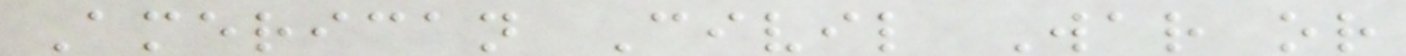American Civil War or
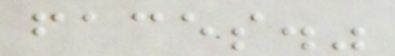faces."
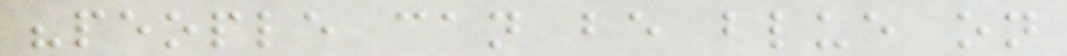"people can be blue on
